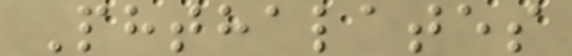Phthalates
